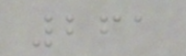261
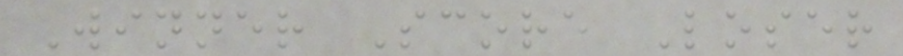Winner Score Loser
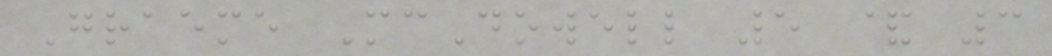Graeme McDowell 5 & 3
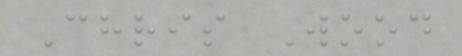Chris Wood
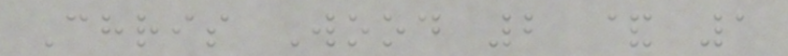Chris Wood 2 & 1
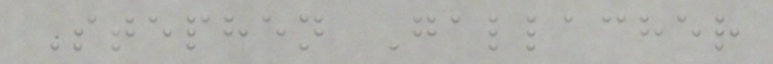Stephen Gallacher
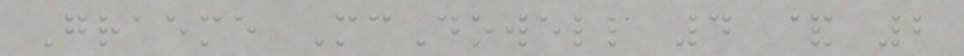Graeme McDowell 4 & 2
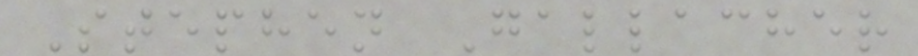Stephen Gallacher
